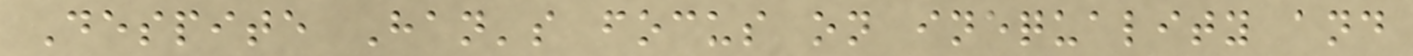Despite Han's focus on inequality and
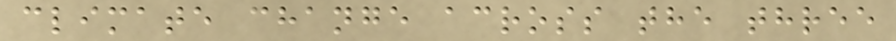climate change across the three
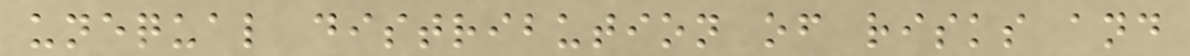unequal distribution of risks and
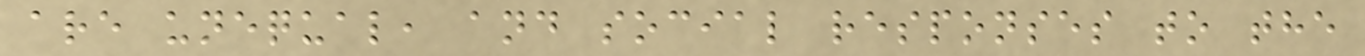are unequal, and social responses to the
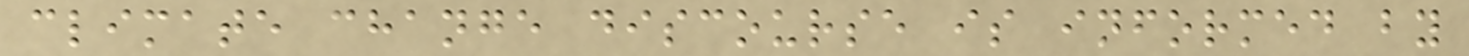climate change discourse is informed by
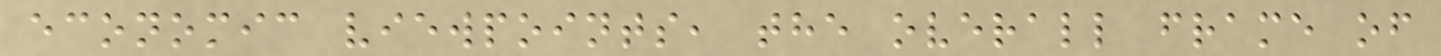economic viewpoints, the overall frame of
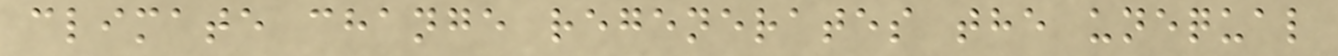climate change regenerates the unequal
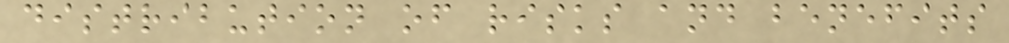distribution of risks and benefits
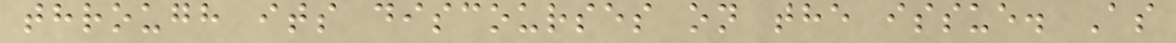through its discourses on the issue. As
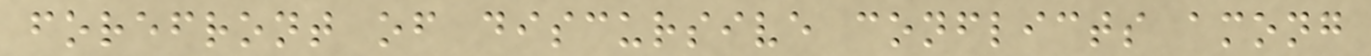forefront of discursive conflicts among
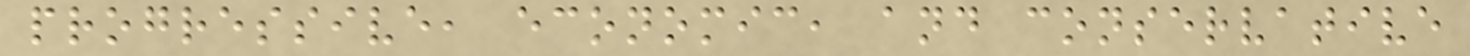progressive, economic, and conservative
